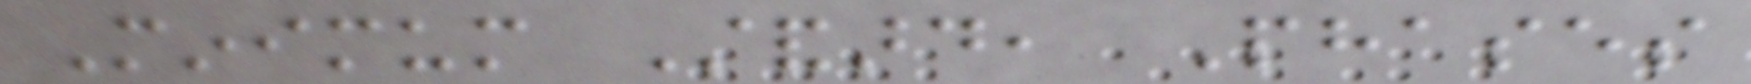Minimum Standard, Phases
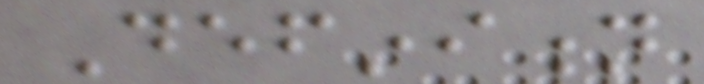Definition
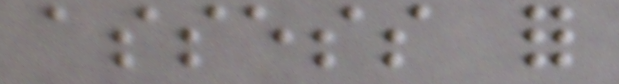assess for
